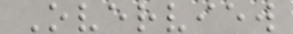Overview
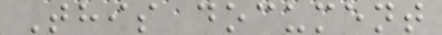This document
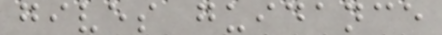gives guidance
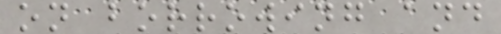on borrowing and
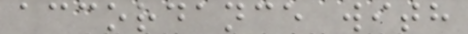accordance with
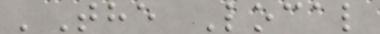'The Local
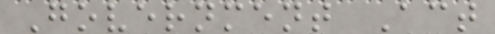Government Act
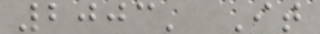2003' It
